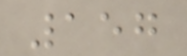157
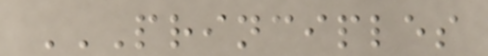PRINCIPLES
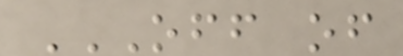OFF OF
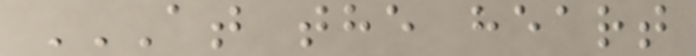AT THE HEART
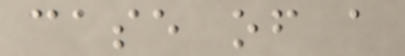case of a
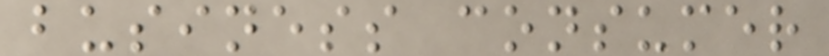business consumer
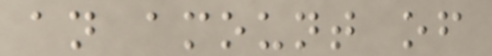an amount of
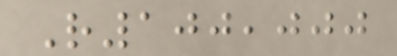R100,000
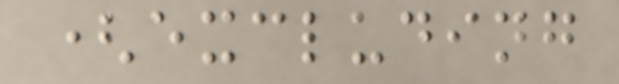(excluding
